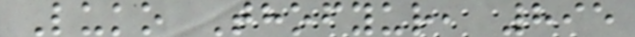Luko Thofyur, 895
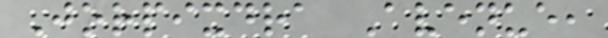Jorpixdra Avenue,
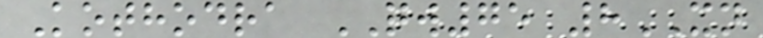Kothodra QW75 8XN
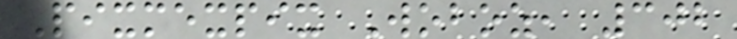Pixmexpix Woboz, 302
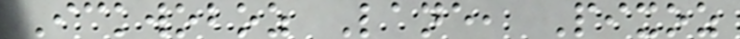Ickwoboz Lane, Pixoz
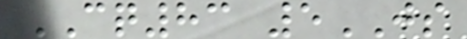CQ83 5JS
